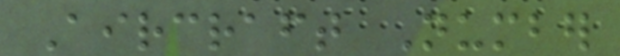Aircraft Number
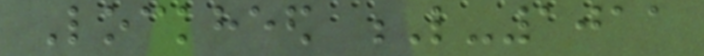Lockheed L-1011
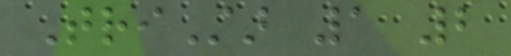TriStar 1 2
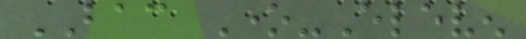BAC One-Eleven
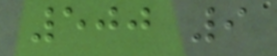500 9
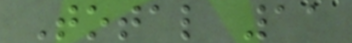Total 11
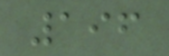196
